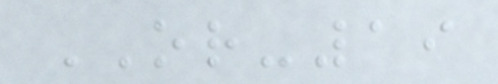OR-19
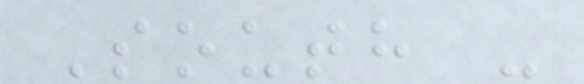South -
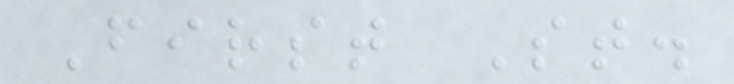First St.
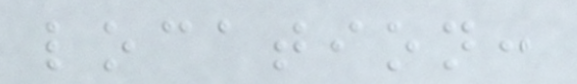location:
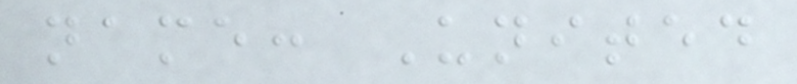name: United
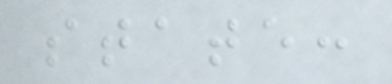state:
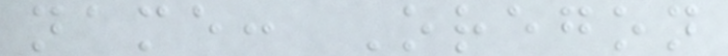name: Oregon
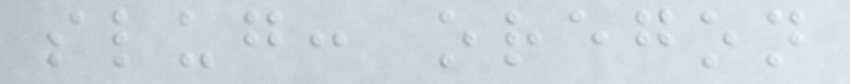slug: oregon
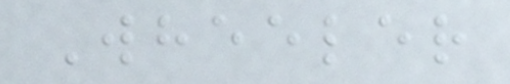Wheeler
